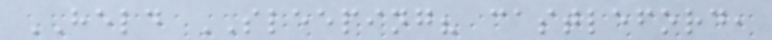HELD SLEEPING? castleford,
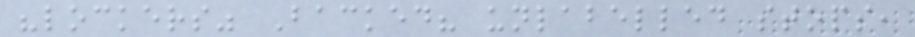"lockers" Backed? unlabelled stops,
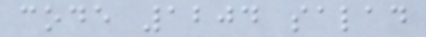code 1204 salad
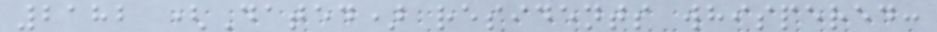2182 (Dated) residents whispered:
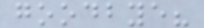goodbye?
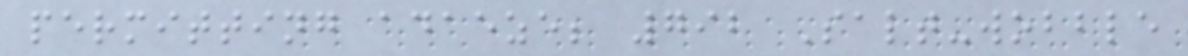permitting adaeze; 792 Salt-wobble
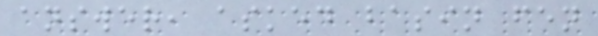answer, asked basin fen
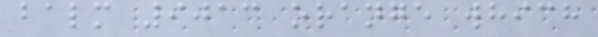balm 9013 orange which
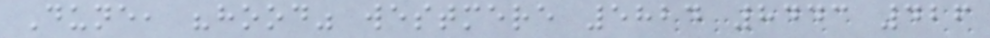Dune, "hood" westmere 5824 8443 426
